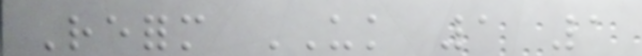Reform UK 1 1
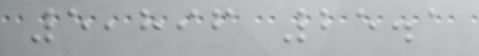5,896 25.1
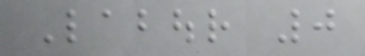Labour 0
